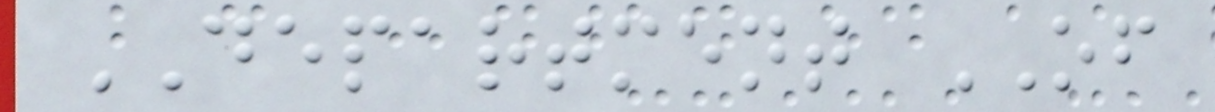DEPARTMENT OF
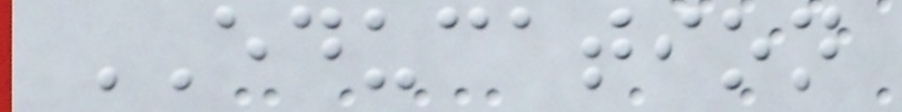EDUCATION
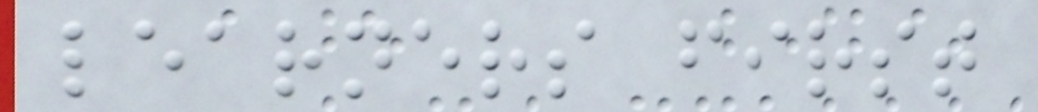learners first
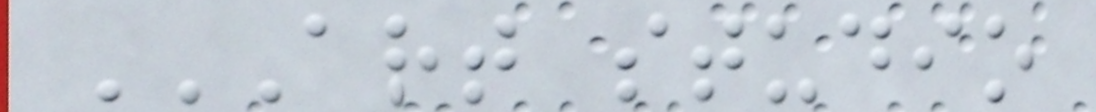ART STUDIO
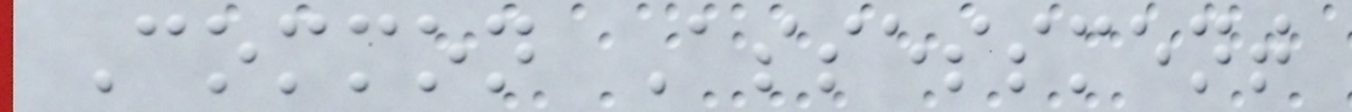Common Assessment
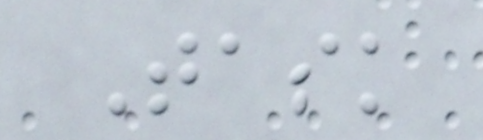Task
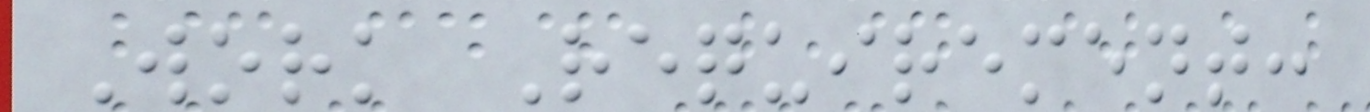Work Requirement:
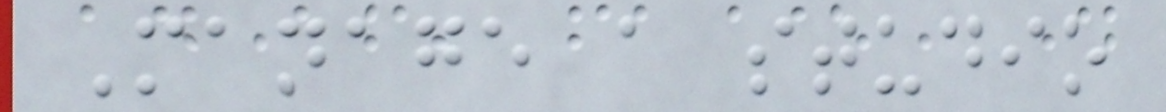Manage a studio
